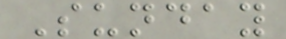Sunday
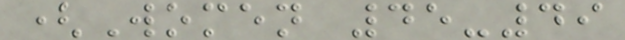(Women 45-49
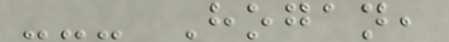--- Hogan,
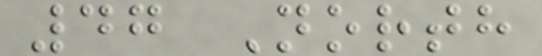47 North
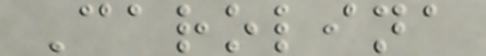Carolina
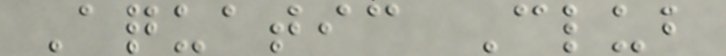Aquatic Club
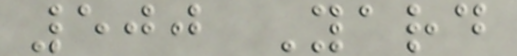500 Yard
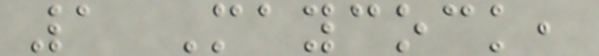1 Maycock,
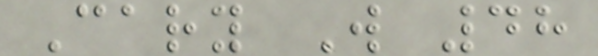Cary W 48
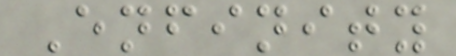Enfinity
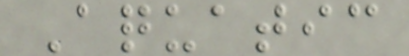Aquatic
